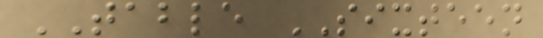TABLE SIXTEEN
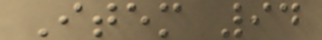Item 94
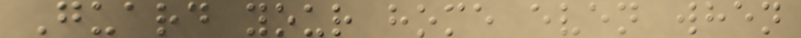Guard your home even when
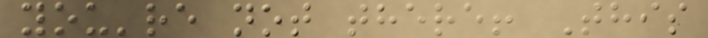you're not there! This
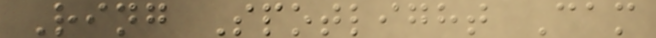Ring Spotlight Cam
